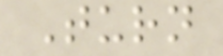Turn
